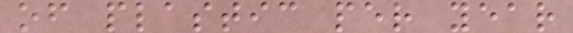of plastic per year
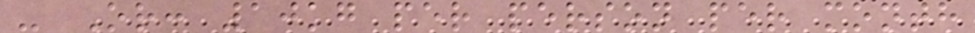- Or: 10kg per person per month
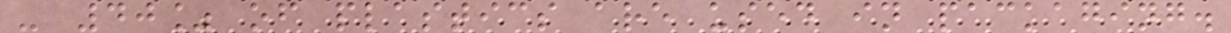- 40% of plastics are used in packaging.
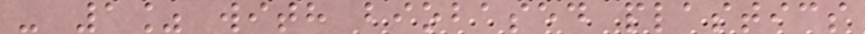- 1% with biobased plastics
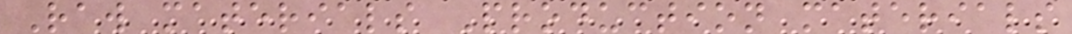Raw materials Production materials
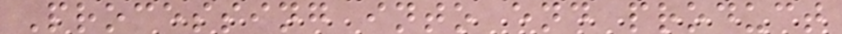Processing into end product
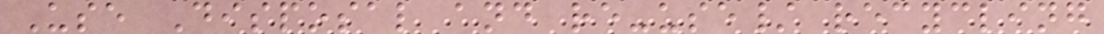Use Disposal and re-use/ recycling
